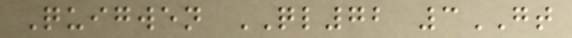Quigwen QL72 3GT
